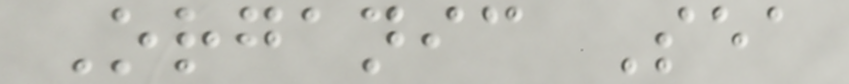Organic Sea
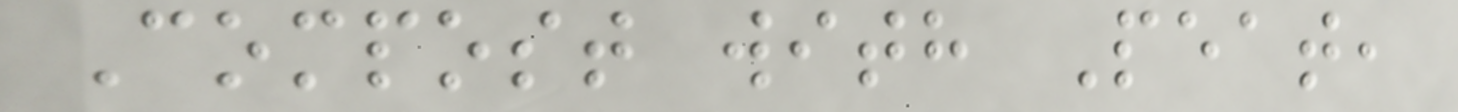Compost with Peat,
